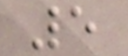5
